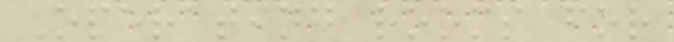Operating rooms for
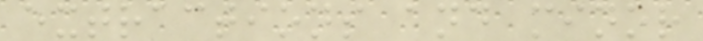extractions and minor
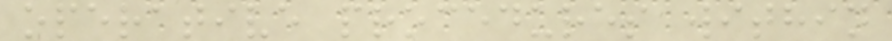operative procedures within
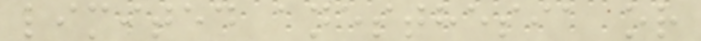limited anesthesia or
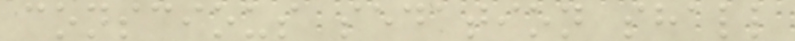conscious sedation shall
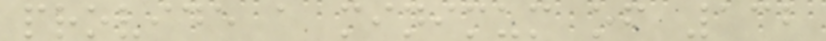provide a minimum of 132
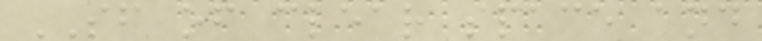SF of clear space and
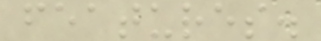features.
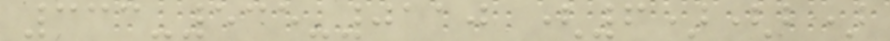333-535-0110 (6)(b)
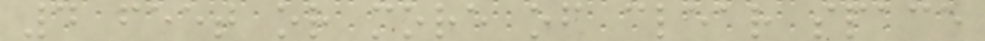4 feet or more of clear space
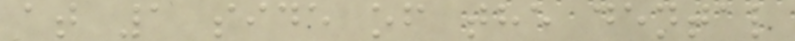at 1 side of the dental
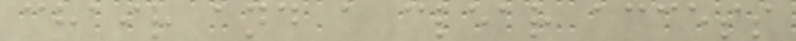chair and a clear access
